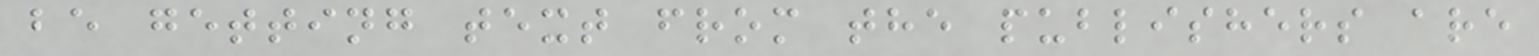be getting text from the publishers are
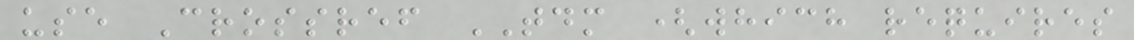use Crossref TDM (which requires
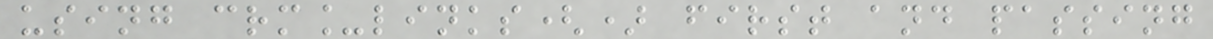using crm_links() first and passing
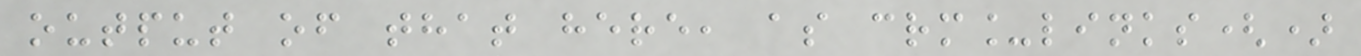output of that here, as crm_links()
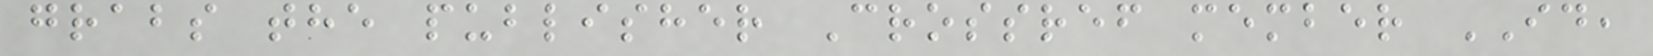grabs the publisher Crossref member ID,
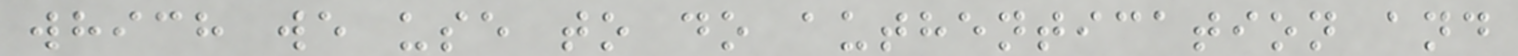which we use to do authentication and
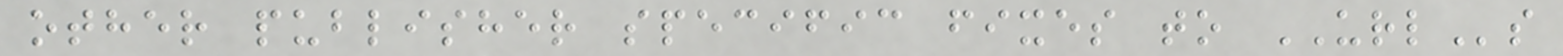other publisher specific fixes to URLs
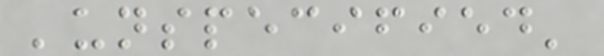'unspecified'
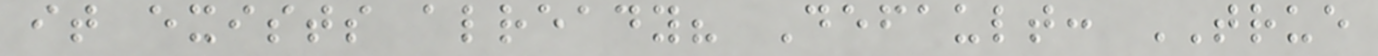it exists already? Default: TRUE
